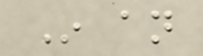In an
